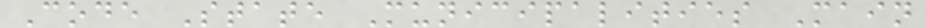Code State Municipalities Main
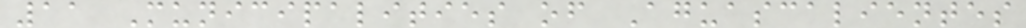11 Municipalities of Aguascalientes
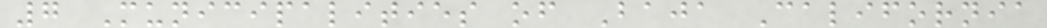7 Municipalities of Baja California
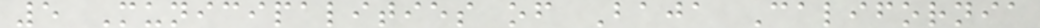5 Municipalities of Baja California
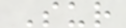Sur
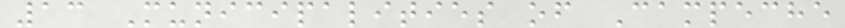13 Municipalities of Campeche
